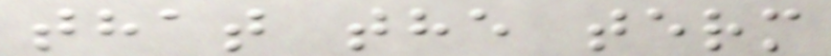that the term
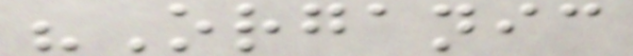"Organic
